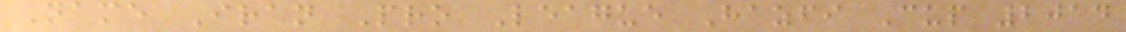Name Iran Pro League Hazfi Cup 2014
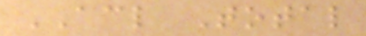ACL Total
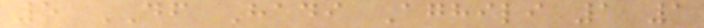5 DF Hadi Aghili 1 1
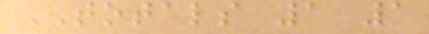TOTALS 1 1
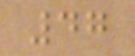47
